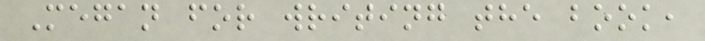Megan for writing the book,
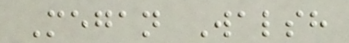Megan Walsh
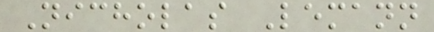Nicholas Lemann
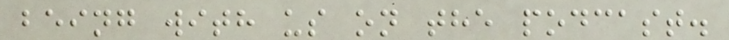being with us on the podcast.
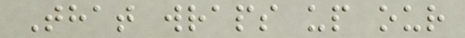That wraps up our
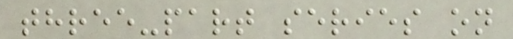three-part series on
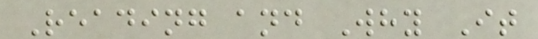Reading and Why It
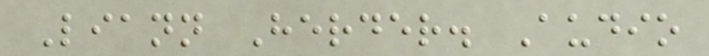Liann Herder. Audio
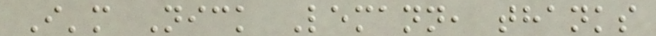I'm Nick Lemann, thanks
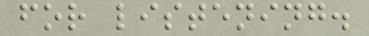for listening.
